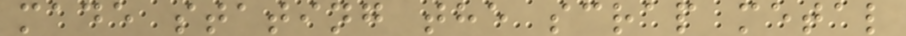made stating the scrap metal
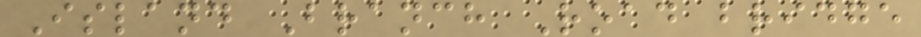Island Branch Road bridge
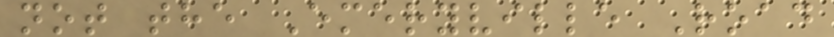not the Emeryville Road
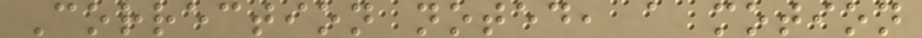Correction noted, a motion
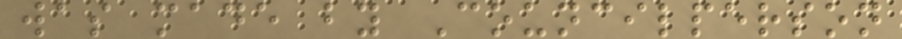was made by Councilperson
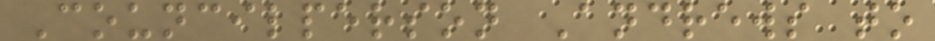Councilperson Andrews to
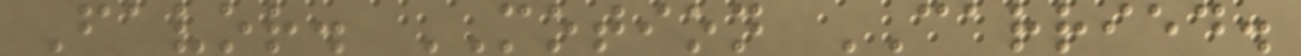Favor. MOTION CARRIED.
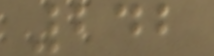242
